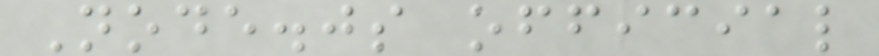Node.js official
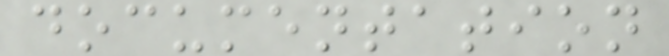documentation
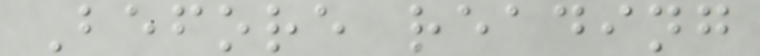Before reading
